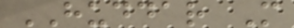HUDDAR M
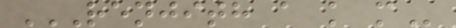RENJITH A K M
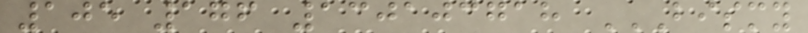105 176 130103718 BISMY
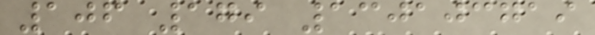106 179 130103719
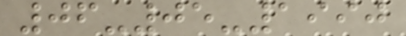06-05-1990
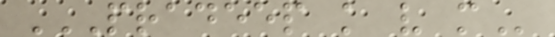PRADEEP K V M
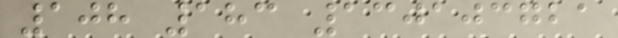108 183 130103721
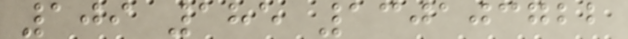109 185 130103722
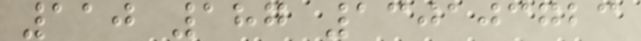110 187 130103723
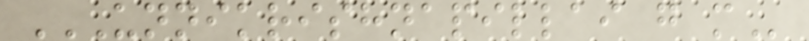UNNIKRISHNAPILLAI G M
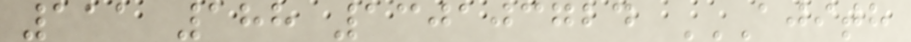111 188 130103724 AJITH
